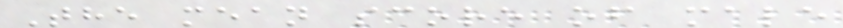The mean score of male
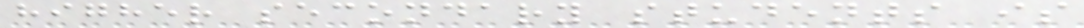higher secondary students is
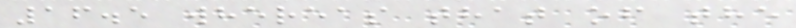16.5 whereas that of the
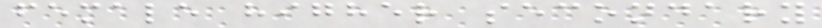female higher secondary
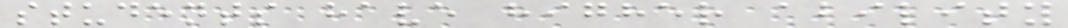students have higher ability
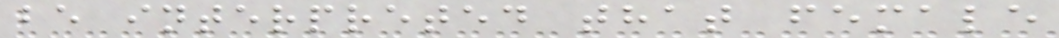be interpreted that female
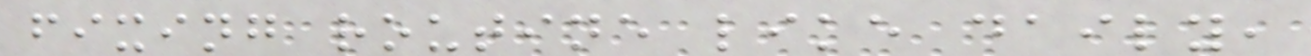fixing routine like daily,
